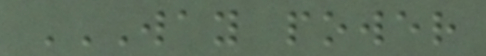WAY POWER
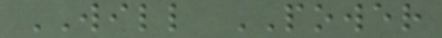WILL POWER
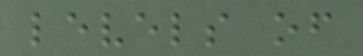levels of
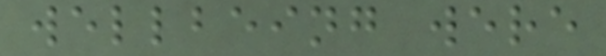wellbeing were
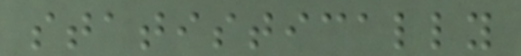statistically
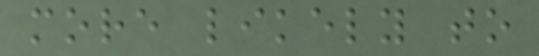more likely to
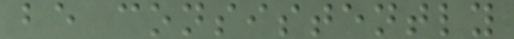be consistently
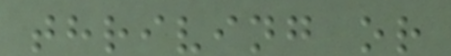thriving or
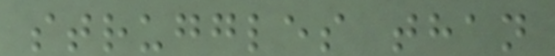struggles than
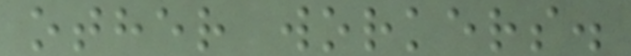other workers.
